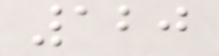120
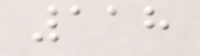118
